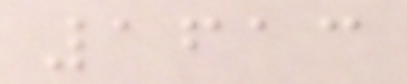1613
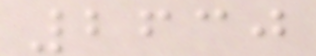2630
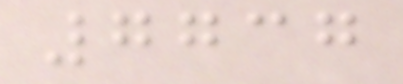7737
